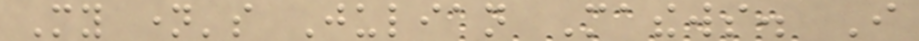My name's Julian Mathews. I
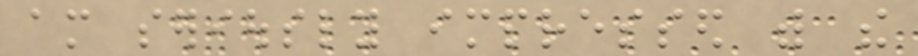am seriously impressed with the
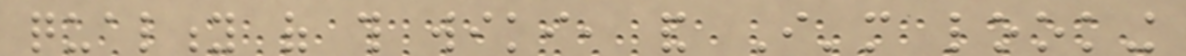quality of this wiki, and I'm looking
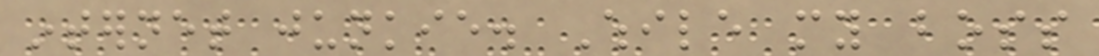internet junkie. While my boss
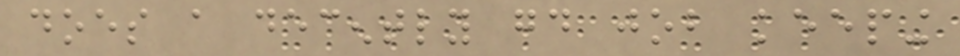does a decently good job keeping
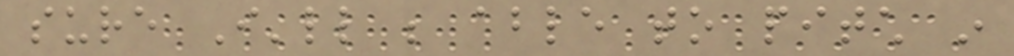sure I'll be able to pitch in
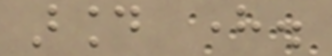around here.
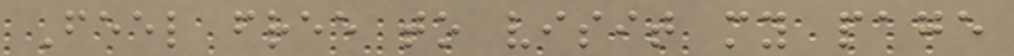Feel free to visit my page
